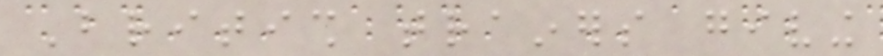British trainers giving
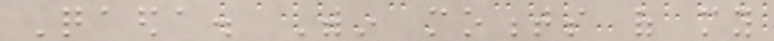Qaeda. Within moments of my
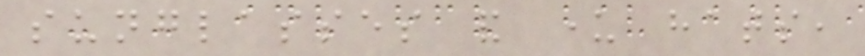sunglasses and under hats,
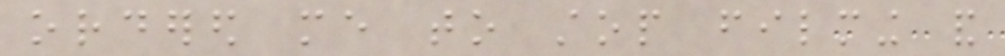ordered me to stop filming and
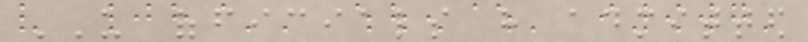US officials have admitted
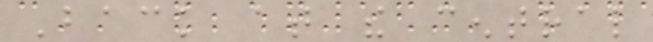Back at the central
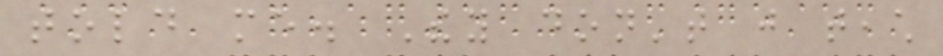told me. They don't just teach
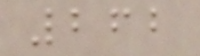262
